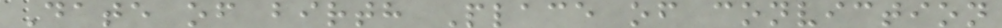Date of birth Place of conviction
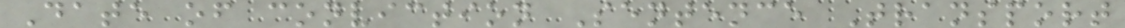Date of conviction Sentence Transport
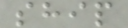ship
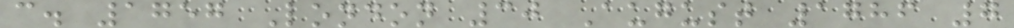c. 1757 London 30 August 1786 7
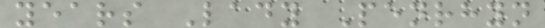years Lady Penrhyn
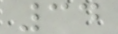34
